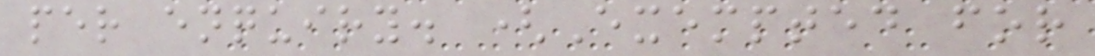per enquiry. (Exempted for
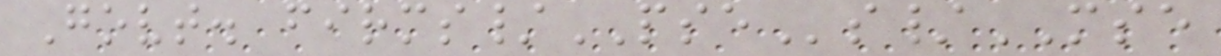Govt. firms/PSEs/MSE
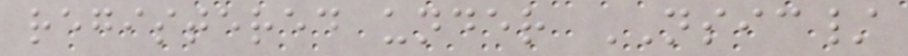registered under NSIC/
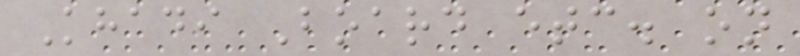Khadi Board etc. on
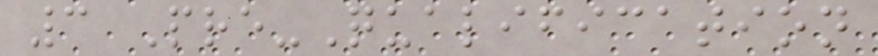3 Pre-Qualification
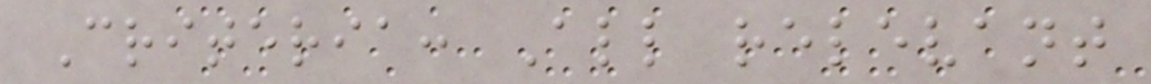Criteria: All relevant
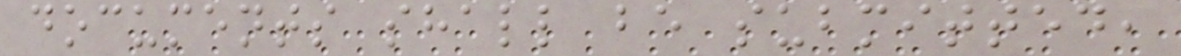documents shall be submitted,
